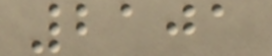2101
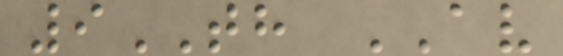9TH AV
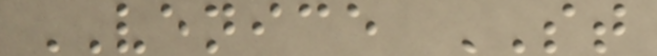VENICE ST
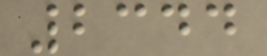2344
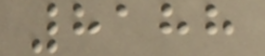8188
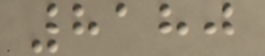8180
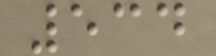534
